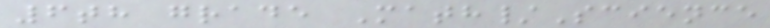6th grade Math/Science
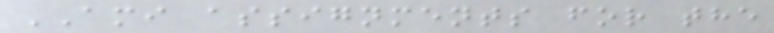AMI assignments for the
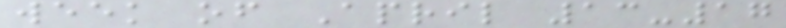week of April 13-17
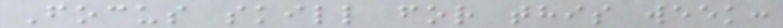Focus skill for this week:
